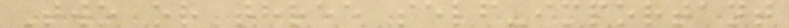Two or three self-important
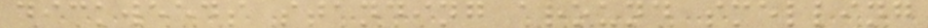dickweeds standing around smelling
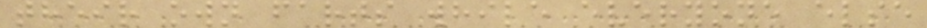their own farts while everyone else
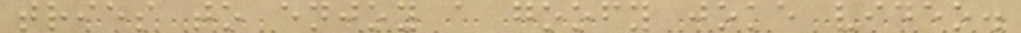tries to enjoy a goofy joke video.
